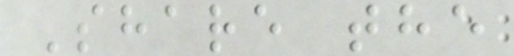Share the
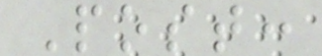Post:
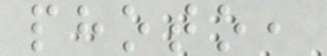photo,
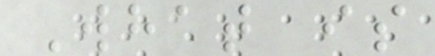What is
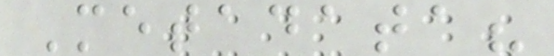Metadata?
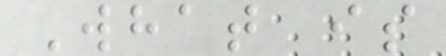What is
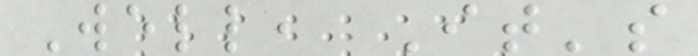Well, It's
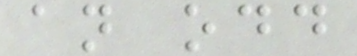an odd
